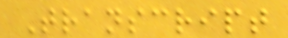Transcript
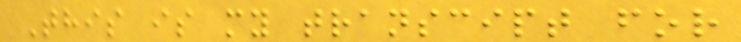This is my transcipt for
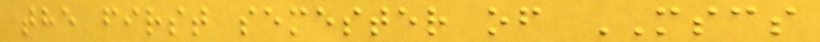the first semester of MSCS
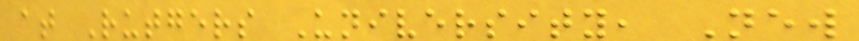at Rutgers University, New
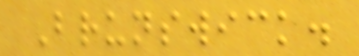Brunswick.
